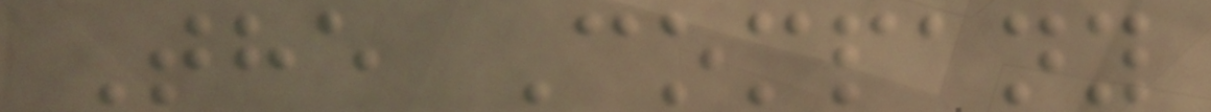The Company
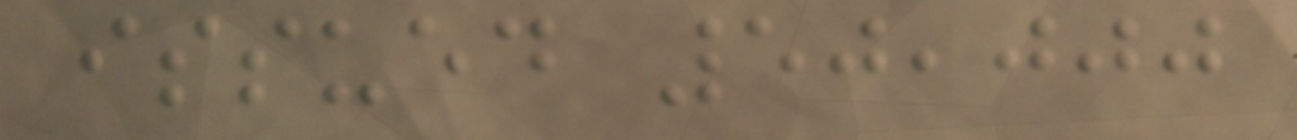issued 50,000
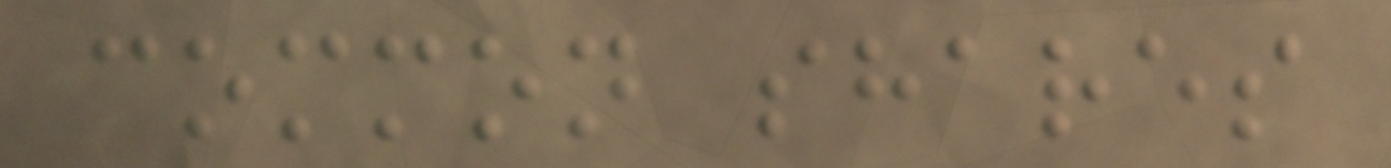common shares
